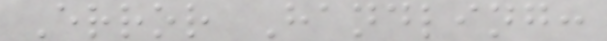Error Handling:
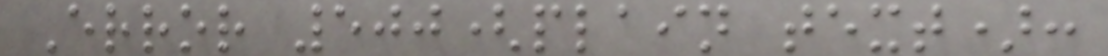Error 500(plain text):
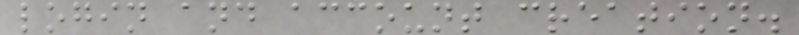login and account creation.
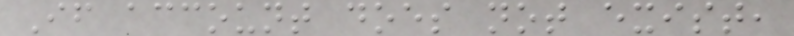If account does not exist,
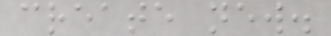create new.
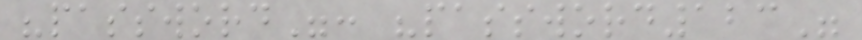"password": "password123"
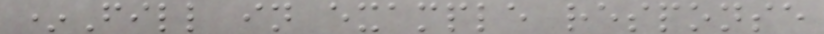*Fill in example response
